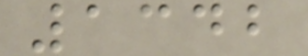1342
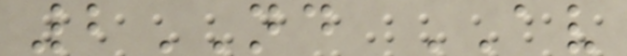2ND AV
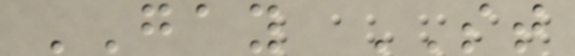GAY ST
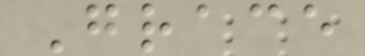Grace
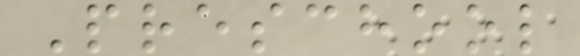Preschool
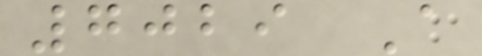7029 A
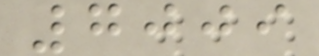7009
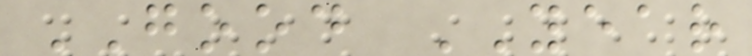GOOD YEAR
